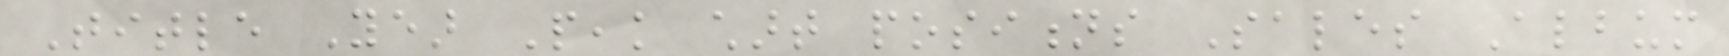Title Year Peak chart positions Sales Album
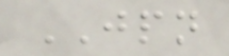JPN
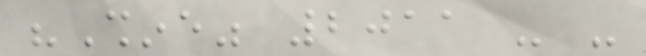"Shine" 2011 - -
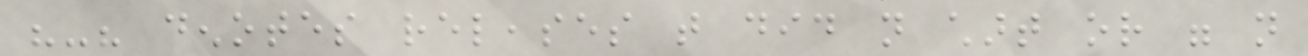"-" denotes releases that did not chart or were not
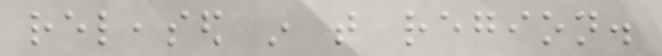released in that region.
